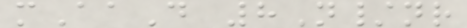mAaD 8N/nr
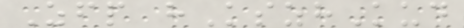Zfp hKszhKud
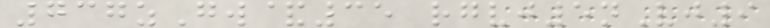737zGw&35 rgvj5nVj9
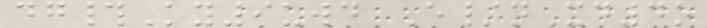dg#Ky9uwd E/nXd4o
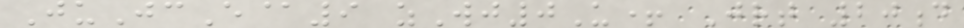JuJcE@9 zWj0U+ Jrt 20d
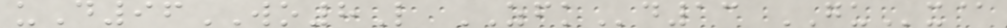uD96WO8L ZFKd13 GUx@
